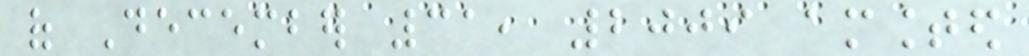of December 31, 2009 amounted
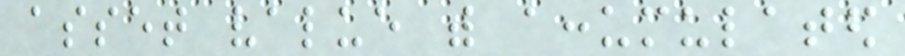asset value with accumulated
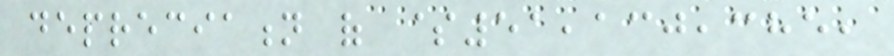depreciation of $51,130,385,
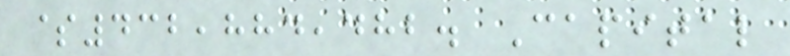$432,884,482. Capital
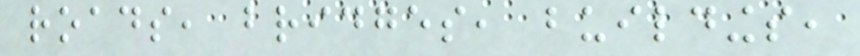roads, bridges, buildings,
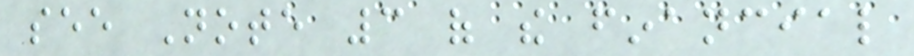see Note 3 of the financial
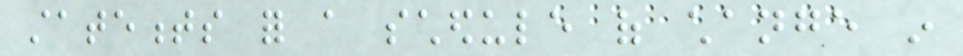statements for a schedule of change in
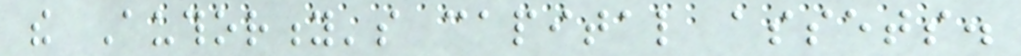the Authority's capital assets.
